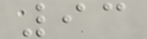93
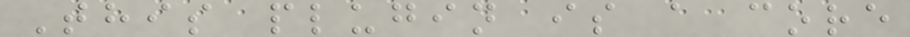This plugin is a core
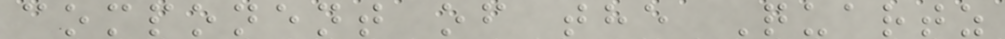component of the Quartz
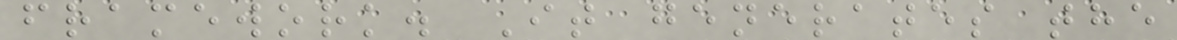framework. It generates the
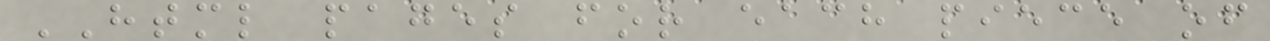HTML pages for each piece of
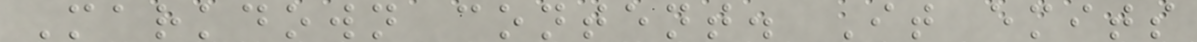Markdown content. It emits
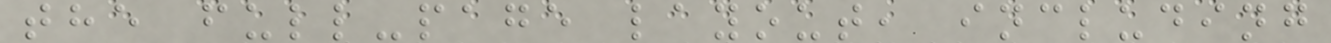the full-page layout, including
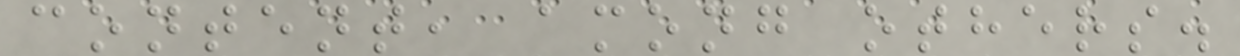content, among others.
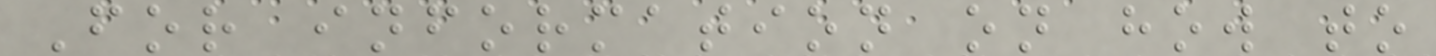For information on how to
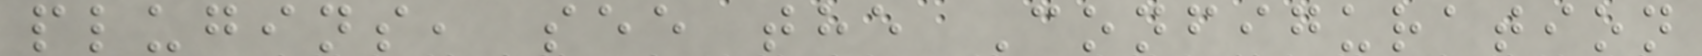plugins, see the Configuration
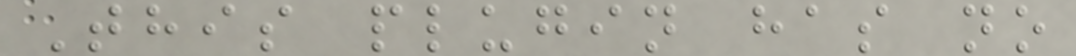This plugin has no
